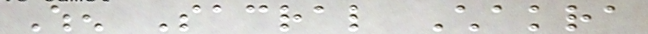When Sacral Chakra
